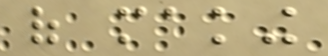of making
